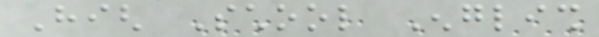High School English
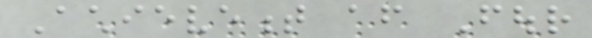Achievement after Four
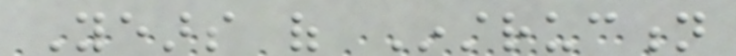Years of Instruction
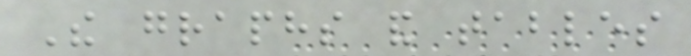The graphs and tables
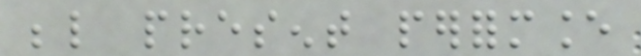below present performance
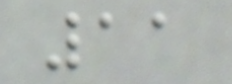11
